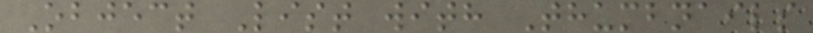Object List with Thumbnails
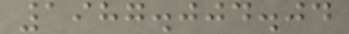1987.004.04
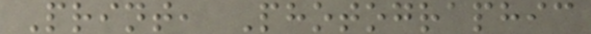Print, Photographic
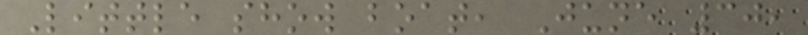Little show boat, June 30,
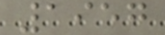1957
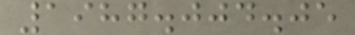1987.004.05
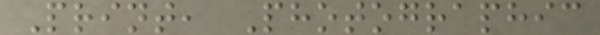Print, Photographic
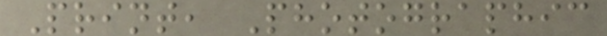Print, Photographic
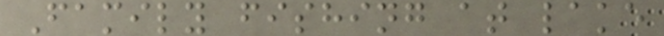Family fishing at lake
